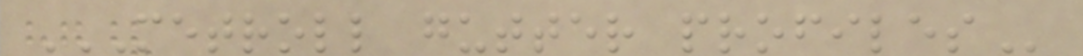METROLL GUTTER PROFILES
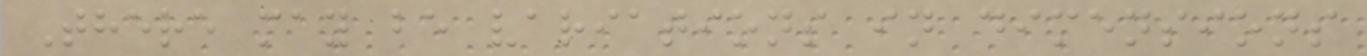There may be variations in dimensions
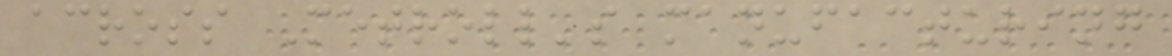across Metroll's manufacturing
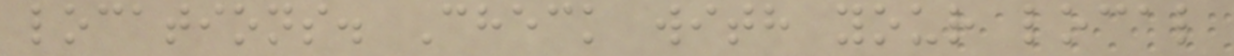locations. Check with your local
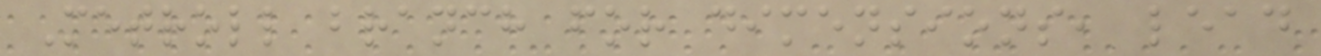Metroll branch for dimensions, lead
